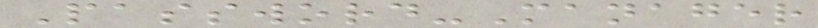Password-Manager
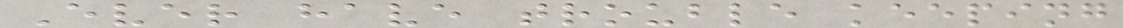Ever have trouble keeping
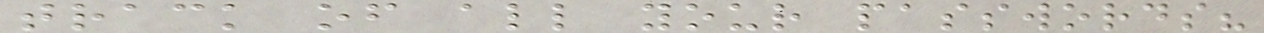track of all your passwords?
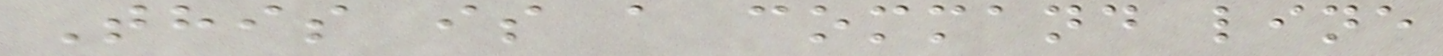This is a command line
